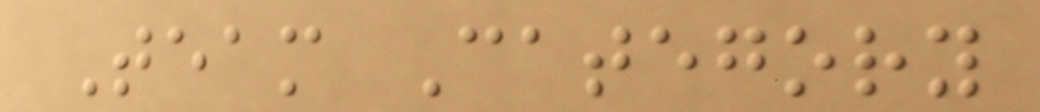Team Category
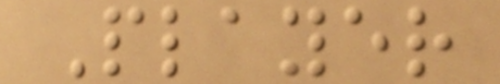Player
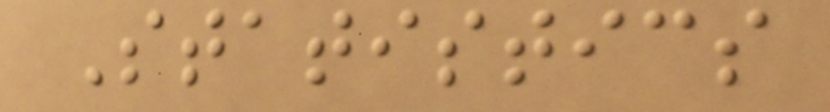Statistics
